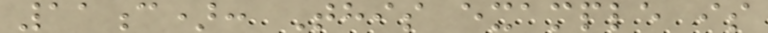11c): This example is
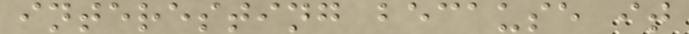interesting because it
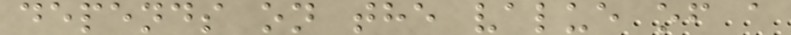depends on the value of a
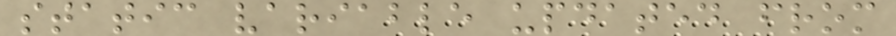static variable updated from
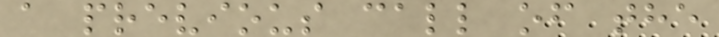a previous call of the
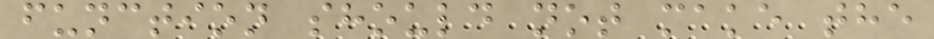function should not make the
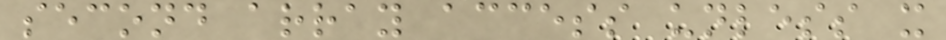second array access unless x
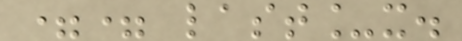== last_x.
